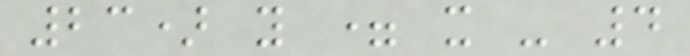23) y = x - 4
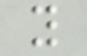y
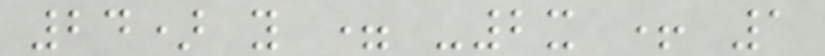24) y = -2x + 1
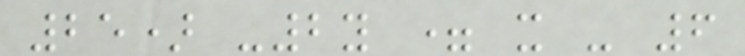25) -2y = x - 6
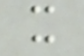x
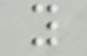y
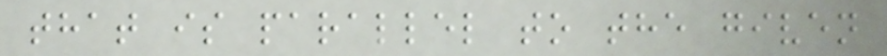that is parallel to the given
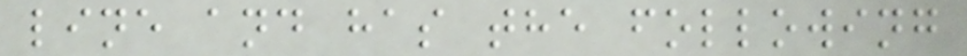line and has the following
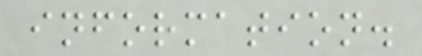information.
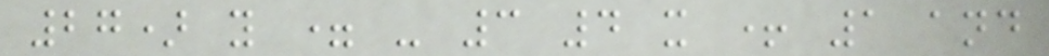27) y = - 3 4 x + 1 and
